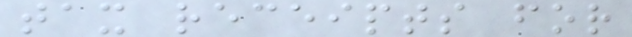tax receipts for
